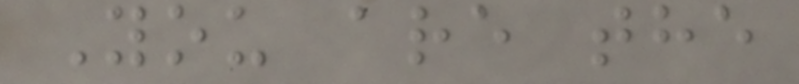You are the
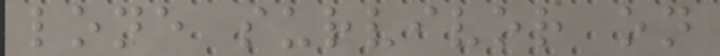lone survivor on
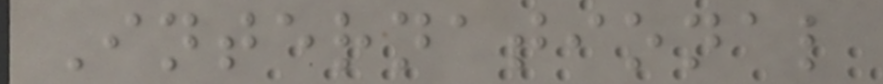International
